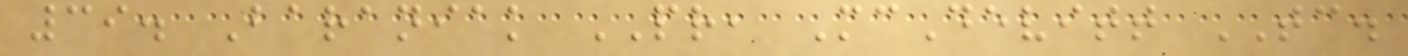39. Baraniak PR, McDevitt TC.
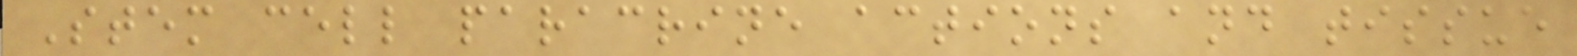Stem cell paracrine actions and tissue
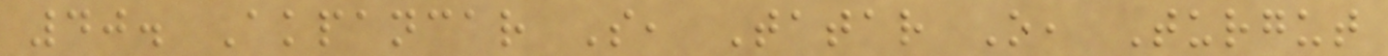40. Akpancar S, Tatar O, Turgut
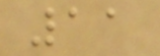11
